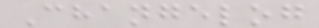Changelog
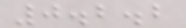0.2.2
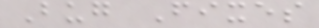Bug Fixes
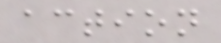action
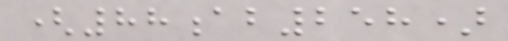(88ab258)
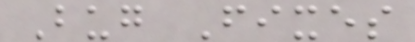Bug Fixes
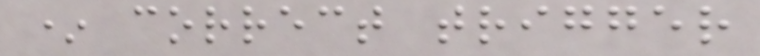* correct trigger
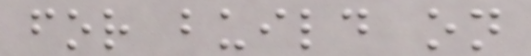for build on
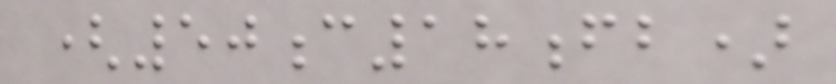(50c18fb)
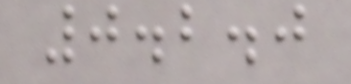0.2.0
